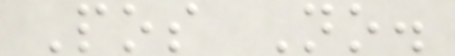Pos No.
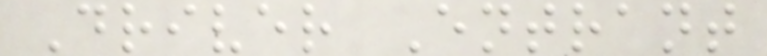Driver Entrant
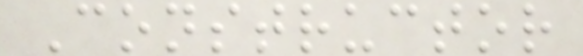Constructor
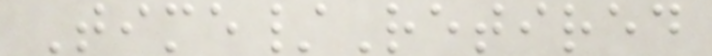Time/Retired
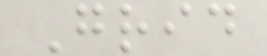Grid
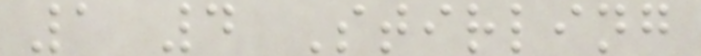1 4 Stirling
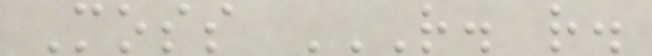Moss R. R.
